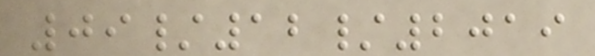09/12/2019
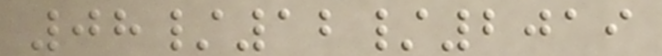08/12/2019
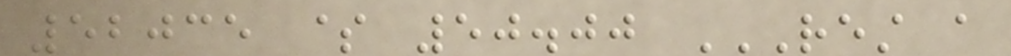52035 $ 50.00 REST A
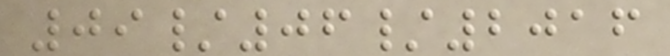09/06/2016
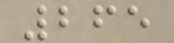265
